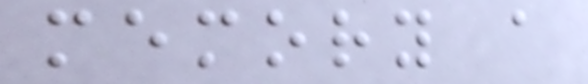memory a
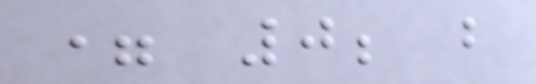= 0; b
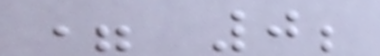= 0;
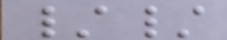//
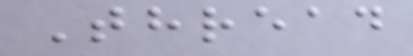Thread
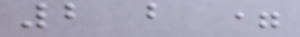2 b =
